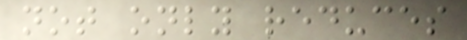not only reduces
